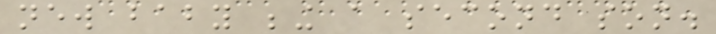new baby being a second son.
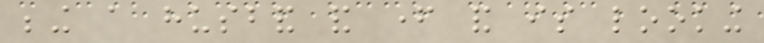being a husband and father and is looking
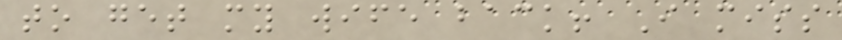to get my wife back! I miss
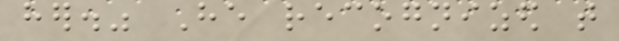her." He recognized that
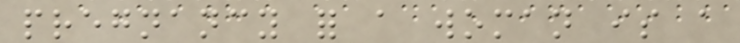pregnancy for a woman is a
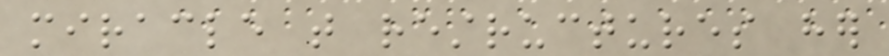miracle that restructures her
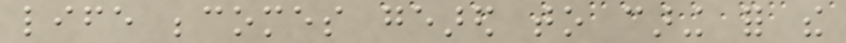life becomes geared to caring for the
